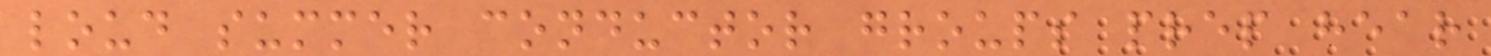loud summer conductor groups prep hear
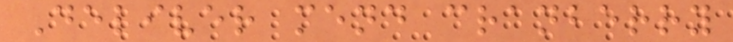Deliver mend cranberry
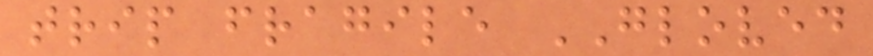trip fragile GLOVED
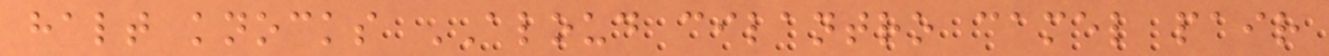halt knocks ALOUD cilantro camel pair
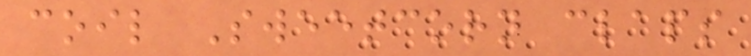coil Sweetcorn claps
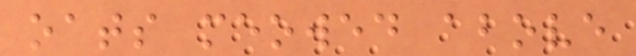oats meowed above
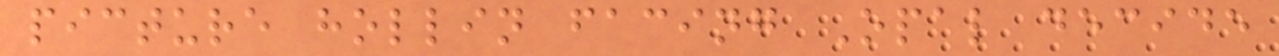picture hollin facing Opal decide
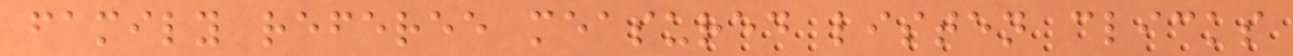family referee measured listen clicks
